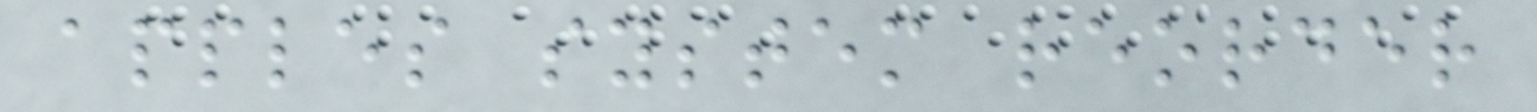apples system reorder
